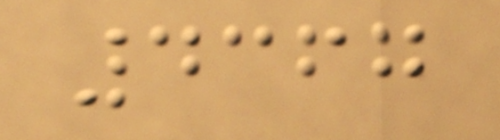4367
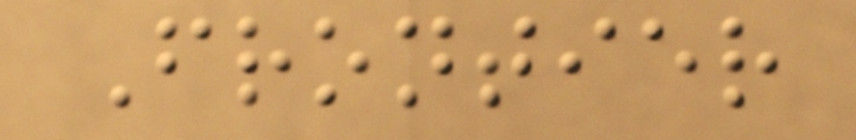Frontier
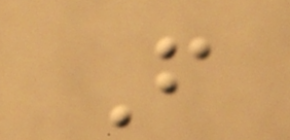F
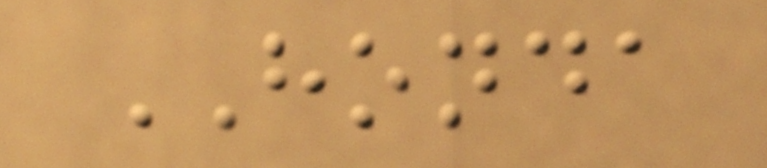HONDA
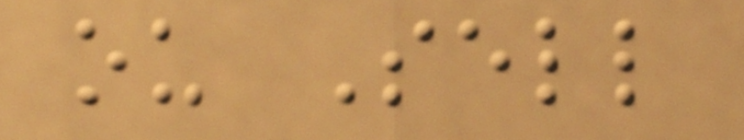ou Sell
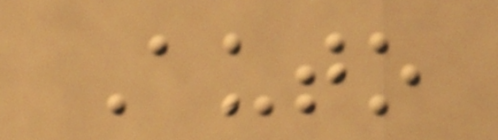Auto
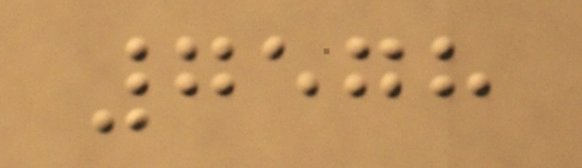7578
